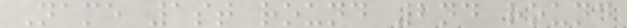Name 1st round 2nd round
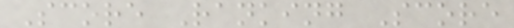Score Ranking Score
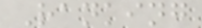Ranking
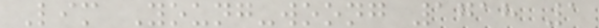Lim Young-woong 1718 1
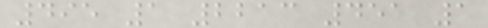495 1 2213 451 1
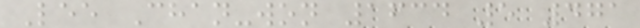Lee Chan-won 1634 5 471
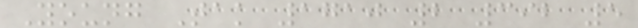Young Tak 1710 2 392 5
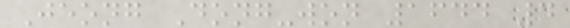Jeong Dong-won 1644 4
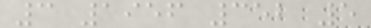3 1956 352 5
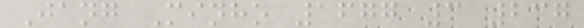Jang Minho 1677 3 237
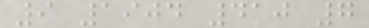9 1904 410 7
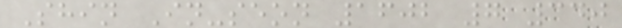Shin In-seon 1602 7 340
